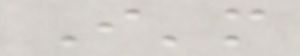I'm
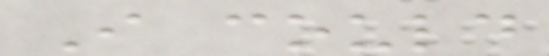I could
